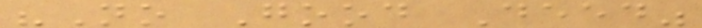"No Good Deed"
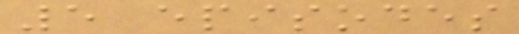5 episodes
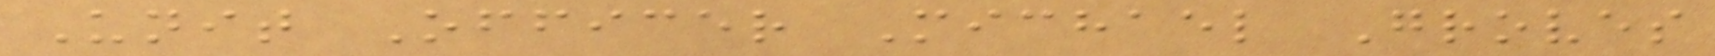Unit Officer Michael Groves
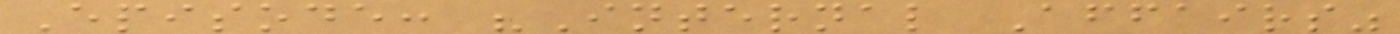Episode: "Internal Affairs"
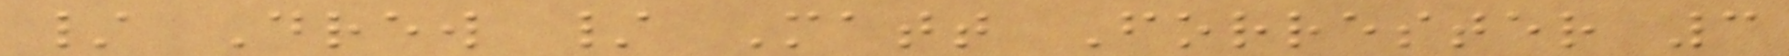/ Drew / Matt Forrester 3
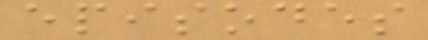episodes
